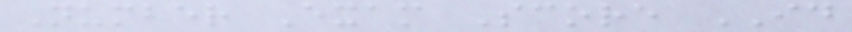Number Exam Score ID
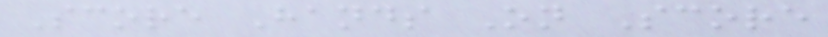Score Hands On Score
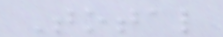Total
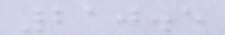210.5
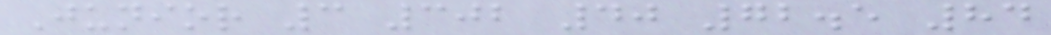Junior 3 302 40 72.5 84
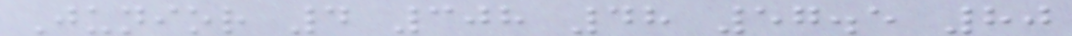Junior 4 308 48 57.5 80
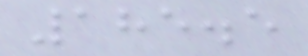185.5
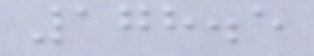178.5
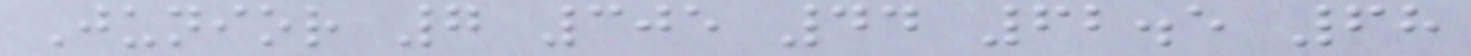Junior 7 305 44 62.5 68
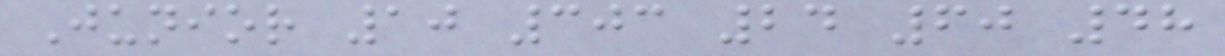Junior 10 303 24 60 48
